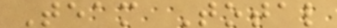Team Total
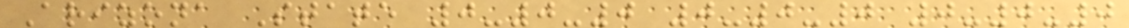Arizona State 0-0-0 0-0-0 0-0-0
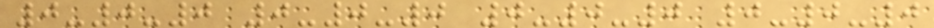0-0-0 0-0-0 0-0-0 0-0-0
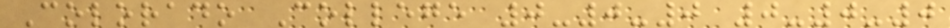Colorado College 0-0-0 0-0-0
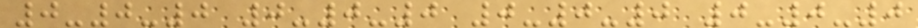0-0-0 0-0-0 0-0-0 0-0-0
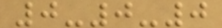0-0-0
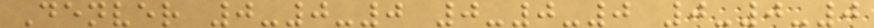Denver 0-0-0 0-0-0 0-0-0
